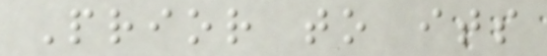Prior to its
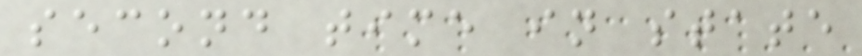second time in state
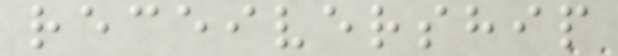receivership
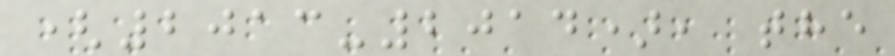(2013-2014), the
